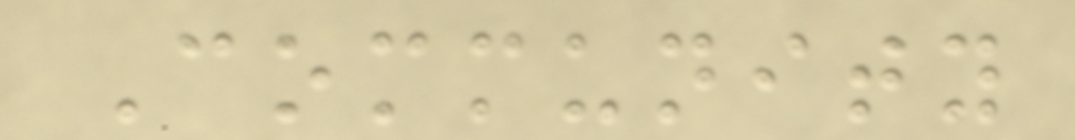Community
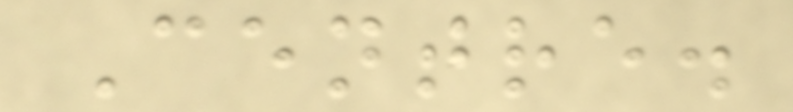Centre.
